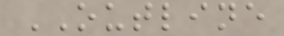OUTLINE
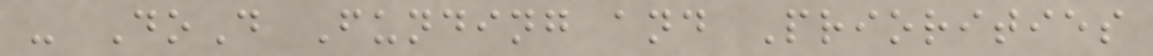- DoD Funding and Priorities
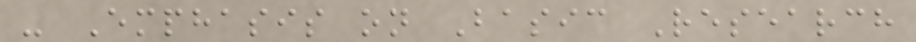- Emphasis on Basic Research
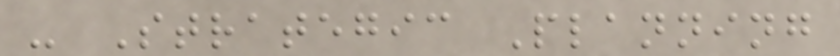- Strategic Planning
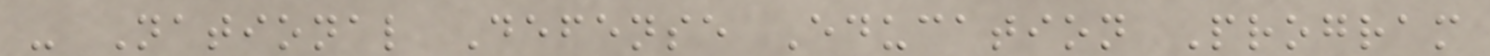- National Defense Education Program
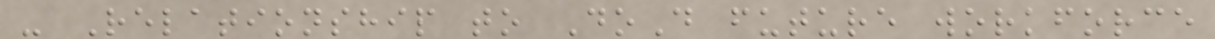- Relationship to DoD future workforce
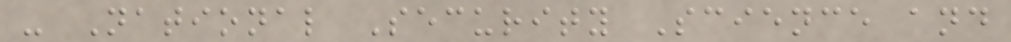- National Security Science and
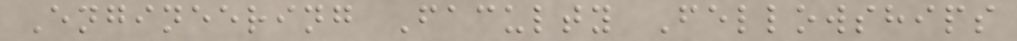Engineering Faculty Fellowships
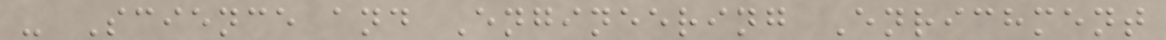- Science and Engineering Enrichment
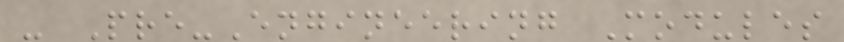- Pre-Engineering Modules
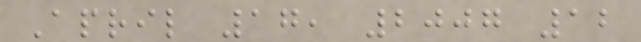April 17, 2007 12
